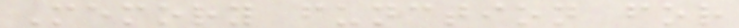Memory function for
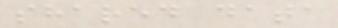shared data
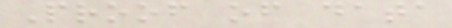Proof of data
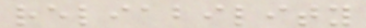reliability
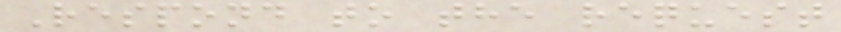Respond to the request
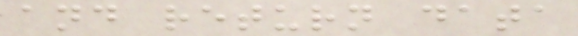and return data
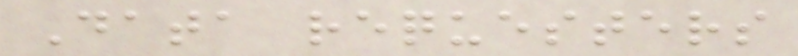Data requesters
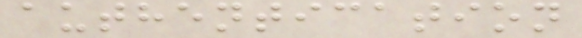authentication
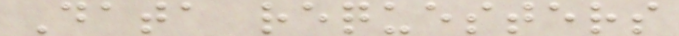Data requesters
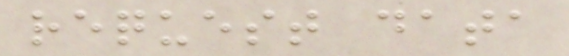request data
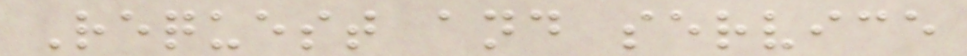Request and service
